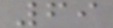69
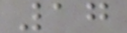17
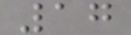17
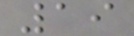19
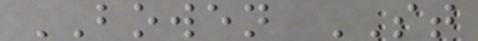BOWEN ST
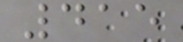415
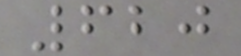620
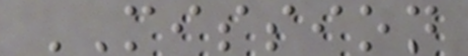MISSION
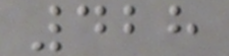428
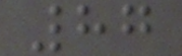87
